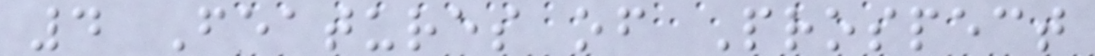4 Features of Prospect
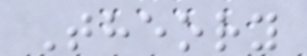Theory
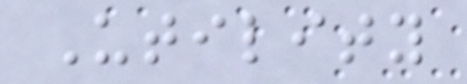Utility
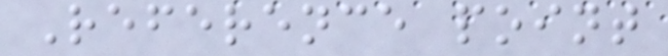Reference point
